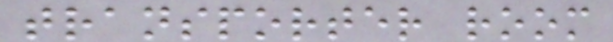transporter room
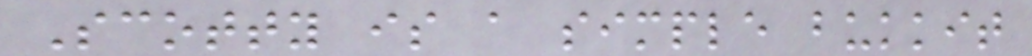Scotty is a simple bukkit
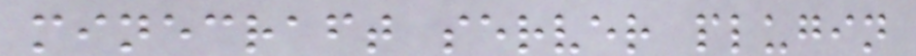minecraft server plugin
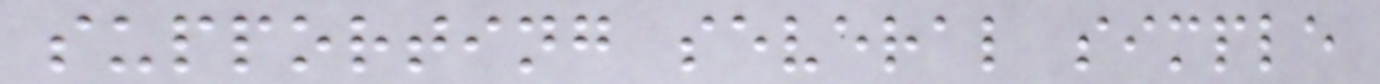supporting several simple
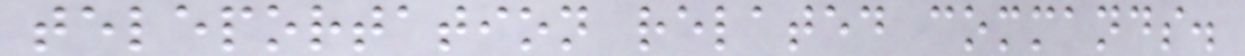teleportation related commands.
